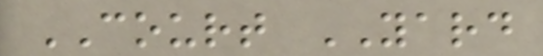COURT YARD
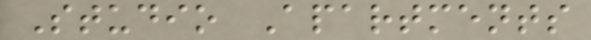Studio Apartments
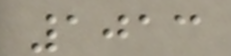1013
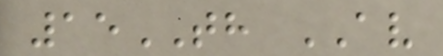15TH AV
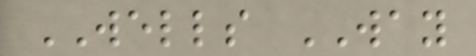WELLS WAY
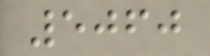5060
